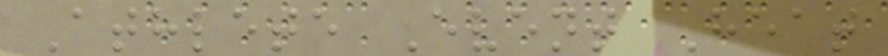Athlete Event Heat
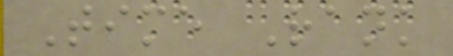Time Rank
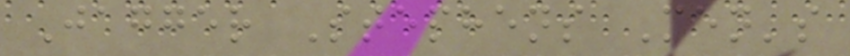Jagger Stephens Men's
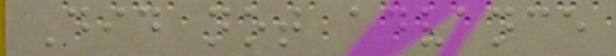Did not advance
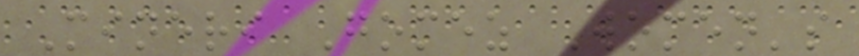Mineri Gomez Women's
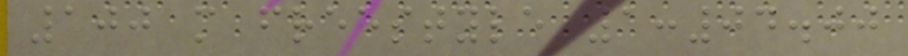100 m freestyle 1:04.00
